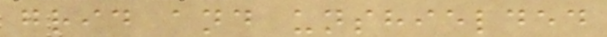grid and unshielded
